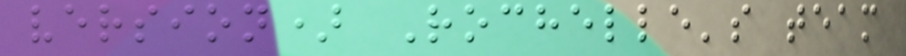version) Rochelle's team
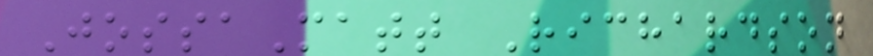JossaMatt Richardson
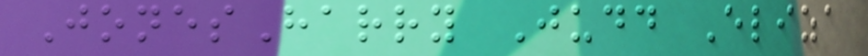JonesHarry Judd Eliza
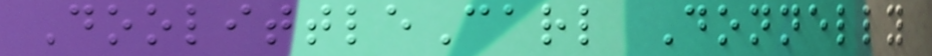DoolittleCarl Donnelly
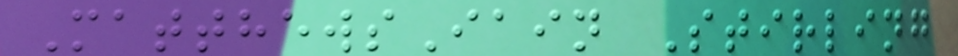MatthewsIain Stirling
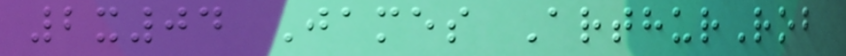2x04 James ArthurRob
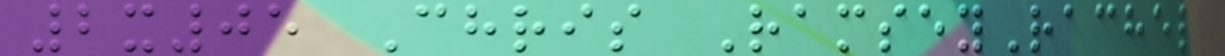2x05 Chris RamseyRachel
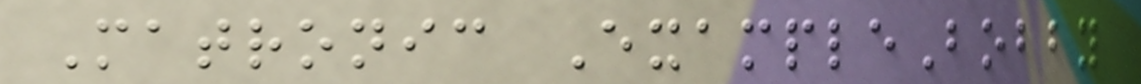Matronic ExampleBobby
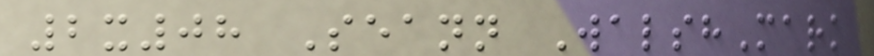2x08 Seann WalshMark
